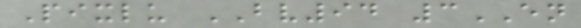Pixlu BV94 3EN
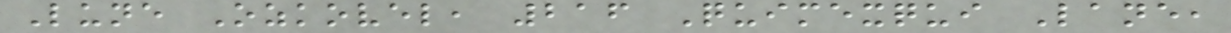Lune Ozkovel, 216 Quimexqui Lane,
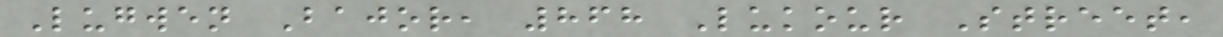Lugwen Bajor, 868 Lukour Street,
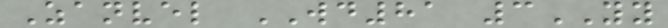Zanvel WD81 3YY
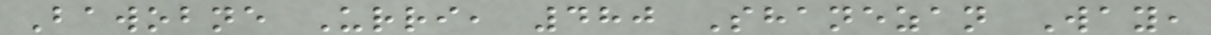Bawobne Urri, 480 Shanezan Way,
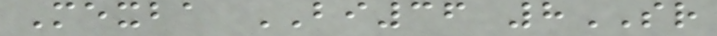Mexba BI36 8SR
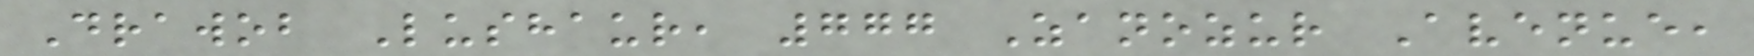Drawob Lushaur, 777 Zanozur Avenue,
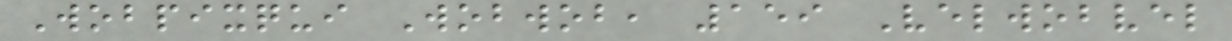Wobpixqui Wobwob, 159 Velwobvel
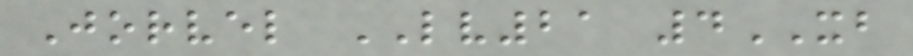Jorvel LV21 4XB
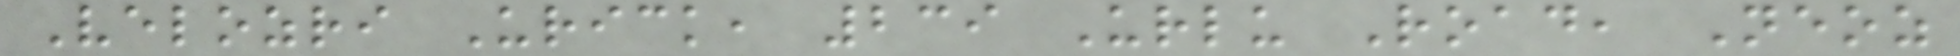Velozri Urick, 239 Urlu Road, Neoz
